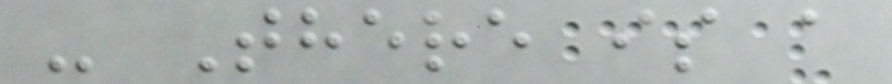- There is a
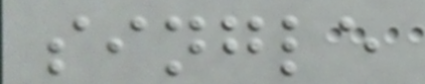single
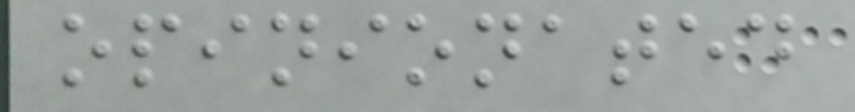opinionated
